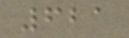621
